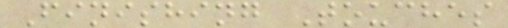Finishing Touches
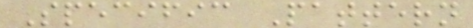Specific Pattern
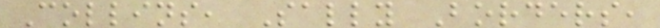Collins, Sally Borders,
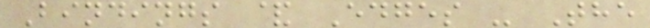Bindings & Edges - The
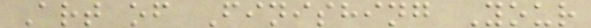Art of Finishing Your
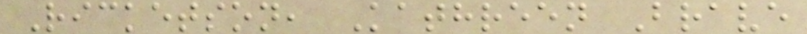Ricketson, Kathreen Brave
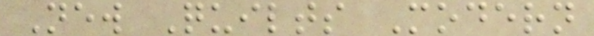New Quilts Modern
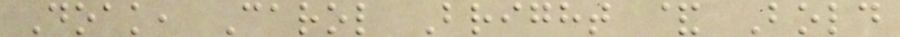Doak, Carol Bright & Bold
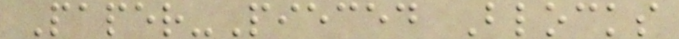Paper-Pieced Blocks
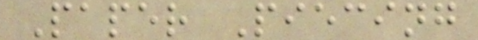Paper Piecing
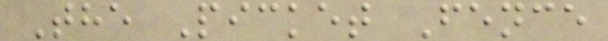The Picket Fence
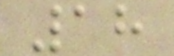18
